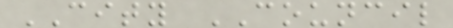CITY COUNCIL
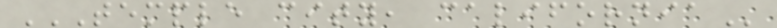TEMPLE CITY, CALIFORNIA
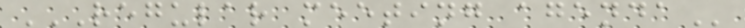REGULAR MEETING AGENDA
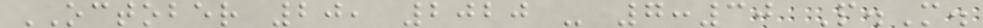OCTOBER 20, 2020 - 7:30 P.M.
